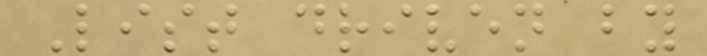List driven by
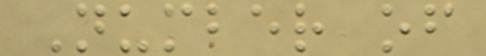Number of
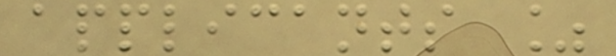applicants %
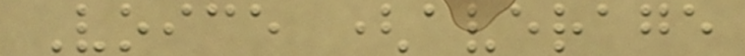Voice (average
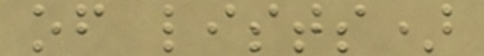of lists)
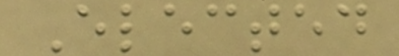Elected
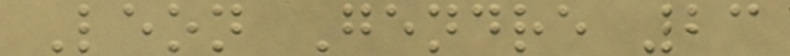Leon Gendre 23
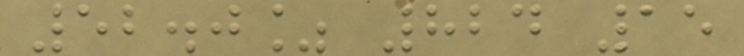52.0% 824 15
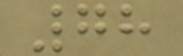78
